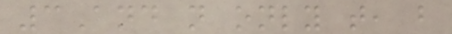3And not only that, but
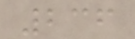236
